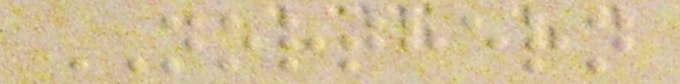NORTHERN
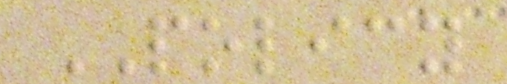POLICY
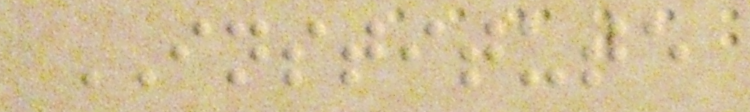INSTITUTE
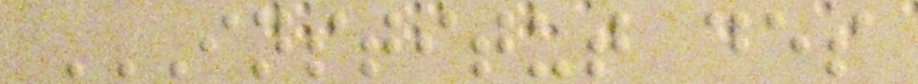INSTITUT DES
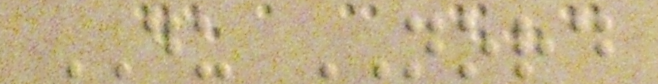DU NORD
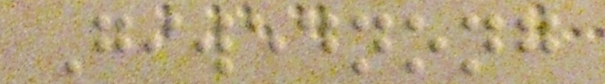Giwednong
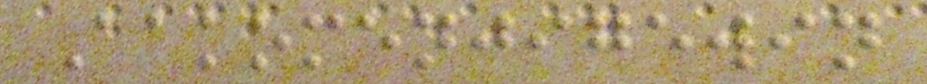Aakomenjigewin
